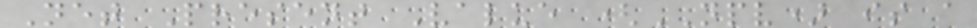Net Present Value (NPV) is a
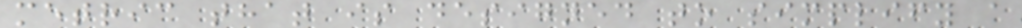metric that is designed to simplify a
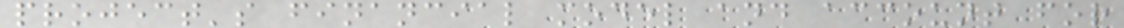project's financial model and account for
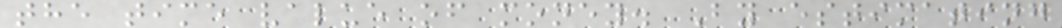the time value of money. By estimating
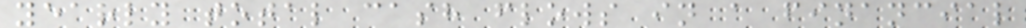yearly total cash flows in a financial
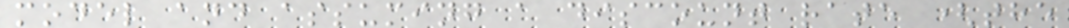model and assuming a discount rate (the
